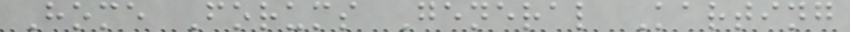Home Forums General Karting
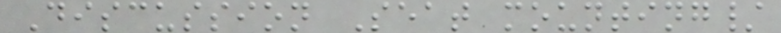Discussion Seat mounting/
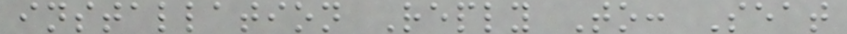installation Reply To: Seat
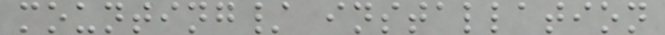mounting/ installation
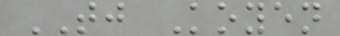TJ Koyen
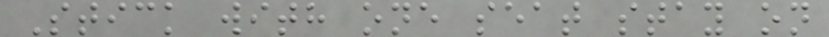Stick with one seat stay on
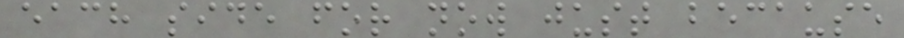each side for now just because
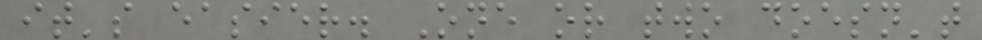it's easier. One or two doesn't
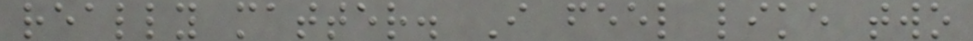really matter. I feel like two
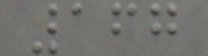167
